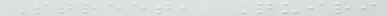Street, Quiri
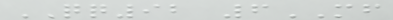QQ92 6MF
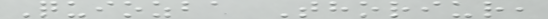Quiozba Thoriur,
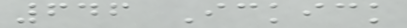646 Ickick
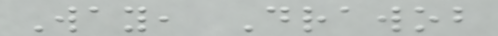Way, Drawob
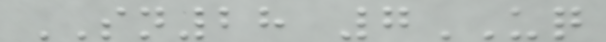SN28 7UQ
